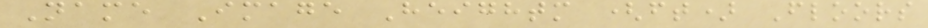Name Image Heightm (ft) Floors
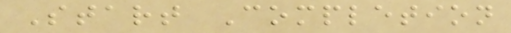Start Completion
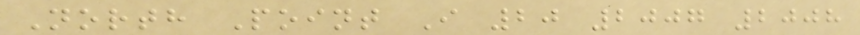North Point I 20 2007 2008
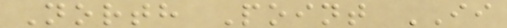North Point II
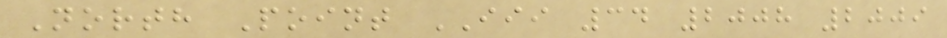North Point III 34 2008 2009
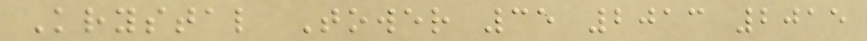Krystal Tower 35 2013 2015
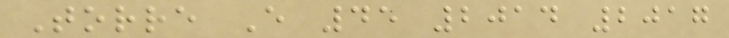Torre E 45 2014 2017
